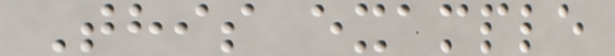This example
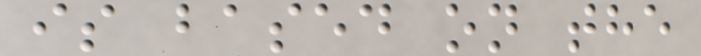is based on the
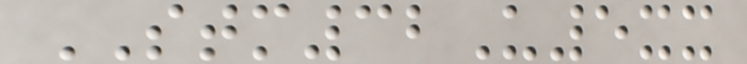STM32U5xx
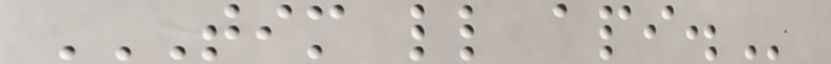TIM LL API.
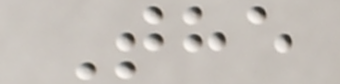The
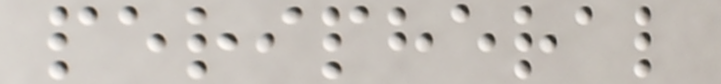peripheral
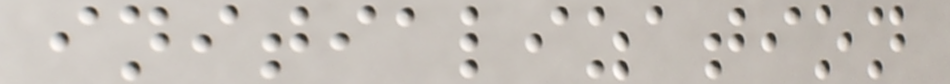initialization
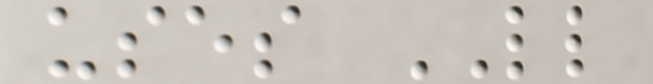uses LL
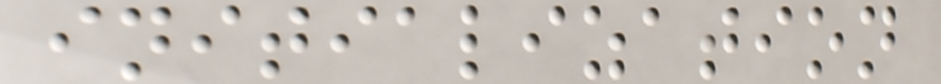initialization
